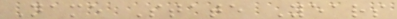Name State Years
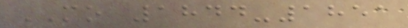MO 1844-1851
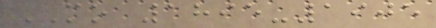MO 1895-1905
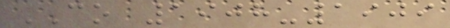CO 1908-1909
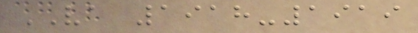VA 1918-1919
